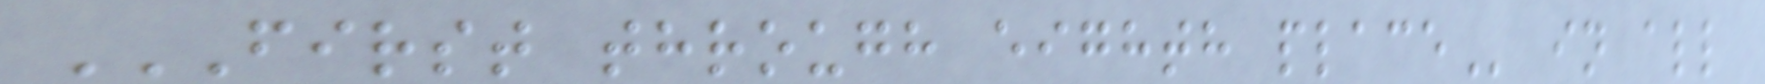FIRST THROUGH EIGHTH PLACE in all
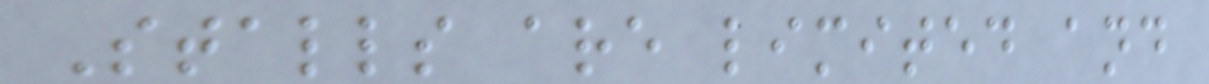Stalls are limited and
